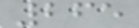265
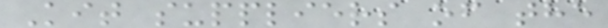Kit suppliers of the
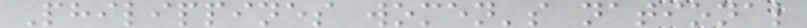Philippines women's national
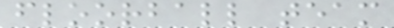floorball team
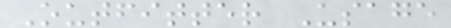Outfitter Usage
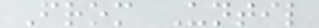From Until
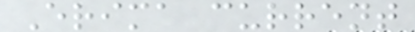Erima current
